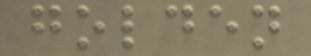golden
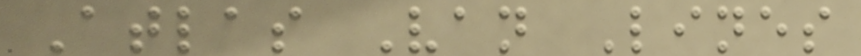Atlas Van Lines
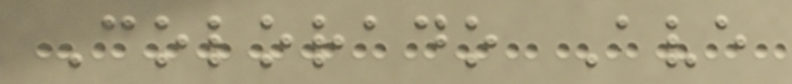Colorado Ave
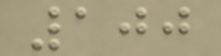100
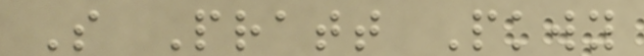S Pratt Pkwy
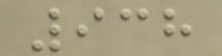938
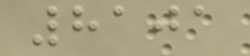8101
